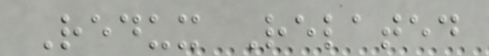Redux Related
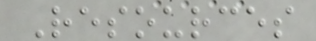Resources
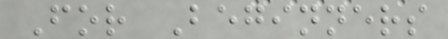For Beginners
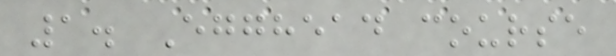1. Egghead course
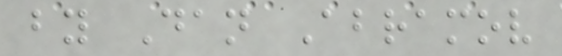by Dan Abramov
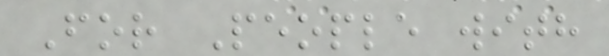For People with
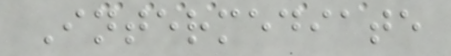Intermediate
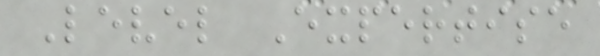Level Expertise
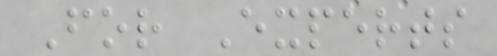For Experts
